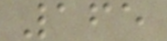165
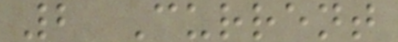2 Current
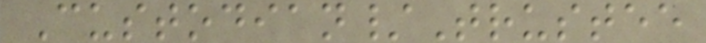Custodian/Trustee
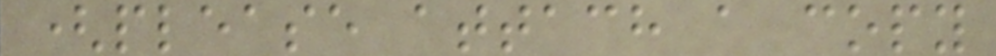(please attach a copy
